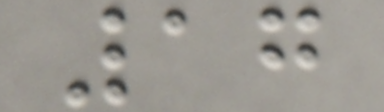17
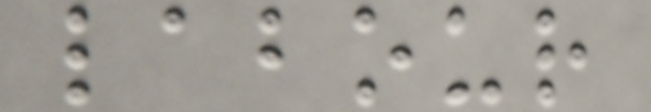labour
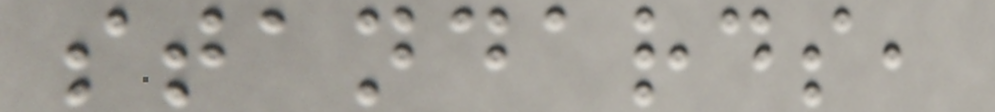standards,
